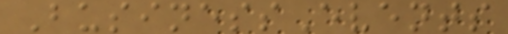BusinessEvents
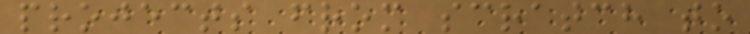projects from scratch to
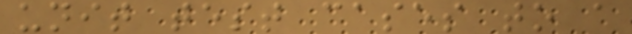unit test cases to a
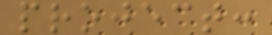project:
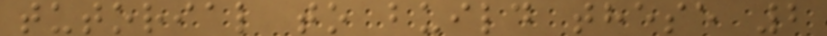tutorial to build these 2
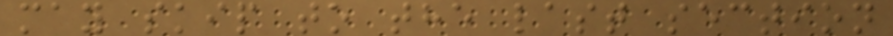may skip to the last section
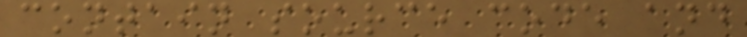contain source code and
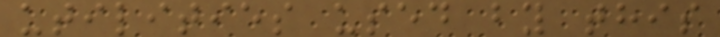utilities used by this
